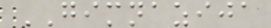GIMNAZIJA
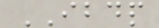IBDP
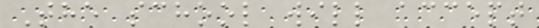The school will accept
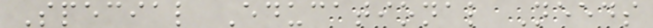Special Educational Needs
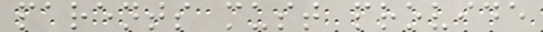parents must provide
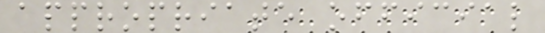appropriate official
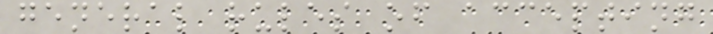general rules of accepting
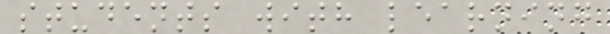students with learning
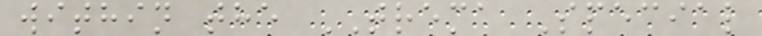within the TREMA Special
